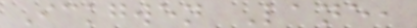Ickgwen Lane,
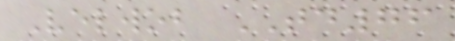Velwob TD76
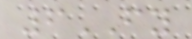6FY
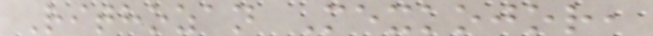Rithozan Mexkojor,
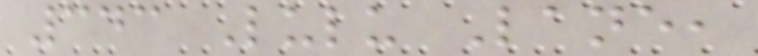343 Lulu Lane,
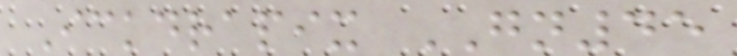Ickdrapix GN45
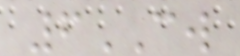6CW
